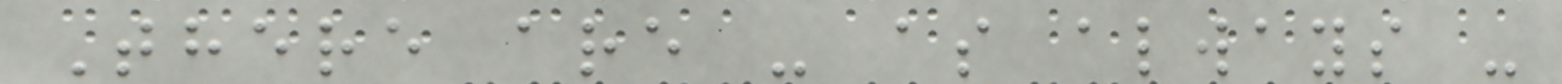There are - as always -
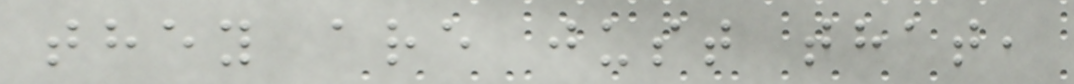they are just that,
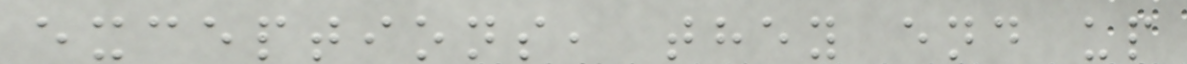exceptions, they end up
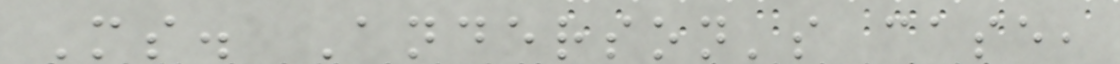Ms. Anderson's case,
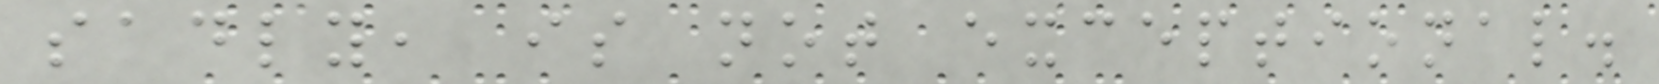sadly, is not exceptional.
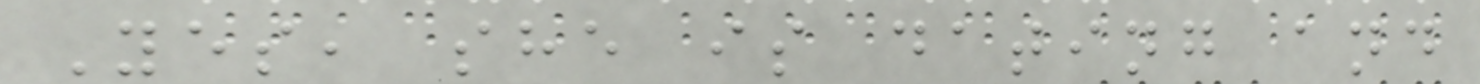Yes, she is dating and
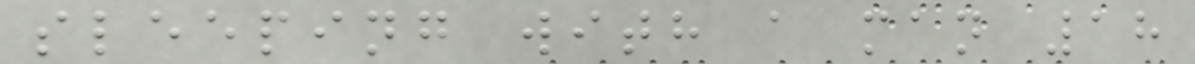sleeping with a man 18
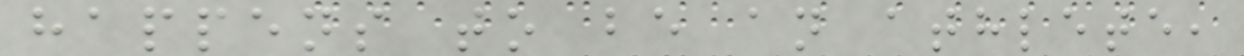happens to be an athlete,
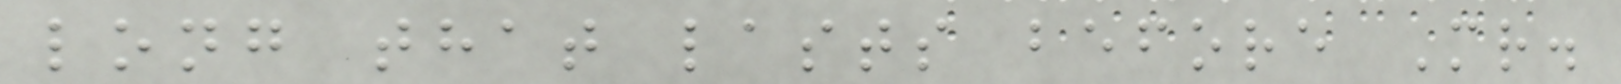long that lasts before Mr.
